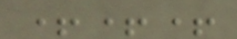+++
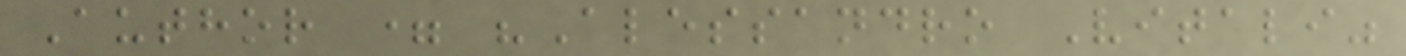Author = "Alessandro Vitali"
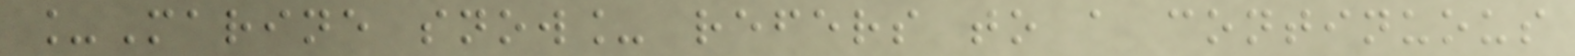_Marine snow_ refers to a continuous
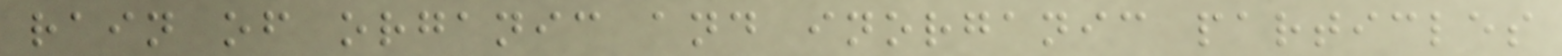rain of organic and inorganic particles
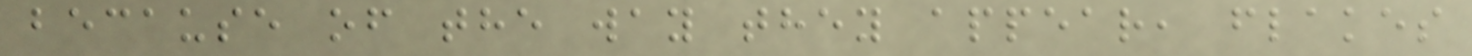because of the way they appear, flakes
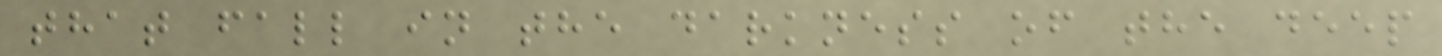that fall in the darkness of the deep
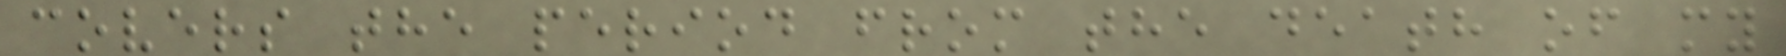covers the period from the death of my
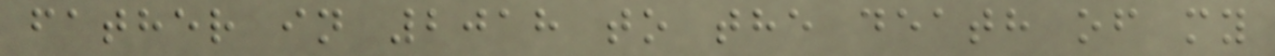father in 2018 to the death of my
